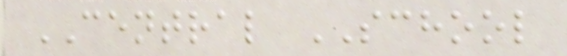CENTRAL SCHOOL
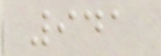941
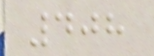408
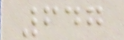647
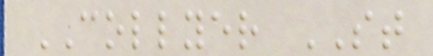COLLYER ST
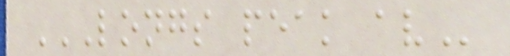LONGS PEAK AV
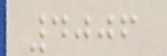4006
